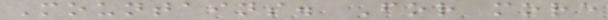Mountains. For more
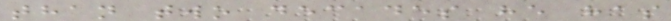than two decades he has
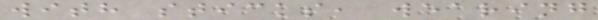with sticks, wearing
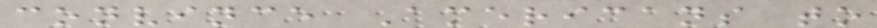convince Americans to
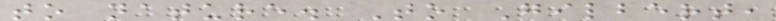to nature. To Gilbert,
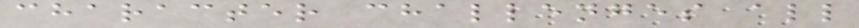character challenges all
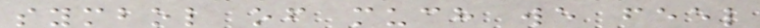symbol of much we feel
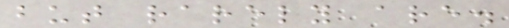but rarely are.
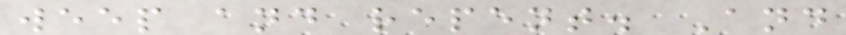weep and repent. And
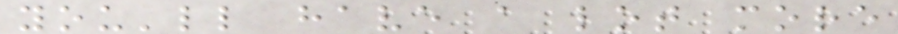you'll have a lot more
